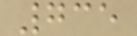735
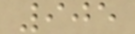905
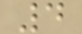4
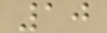10
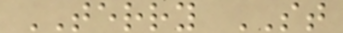TERRY ST
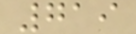719
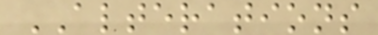ALTERATIONS
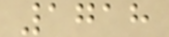1718
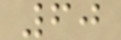60
